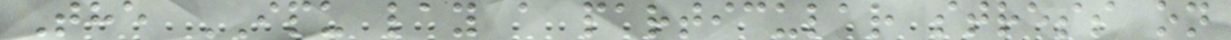The IPU lay a particular stress on
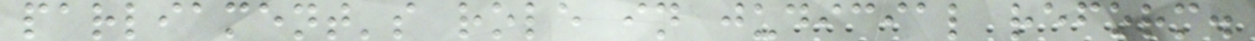parliament's role in judicial reform.
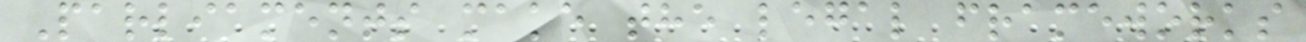Parliaments make the legal frameworks
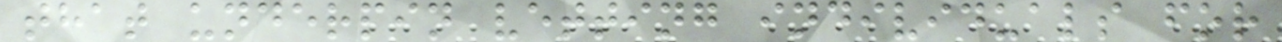that underpin vetting individuals for
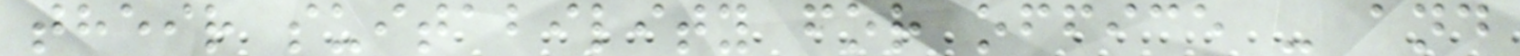their suitability for office - and
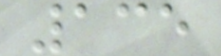135
